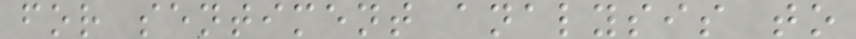for sentiment analysis to
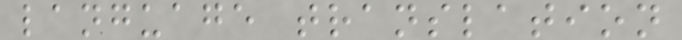language translation
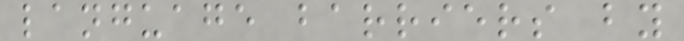language barriers by
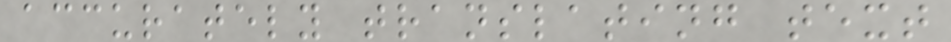accurately translating text
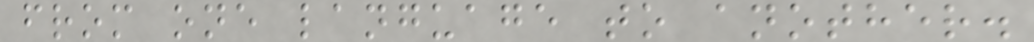from one language to another.
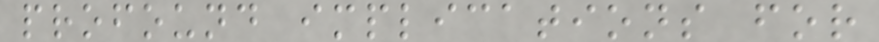profound implications for
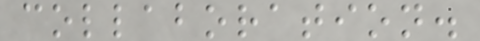collaboration.
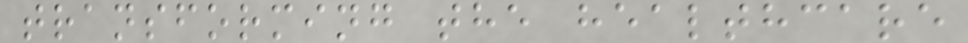transforming the healthcare
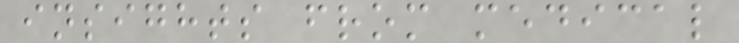insights from medical
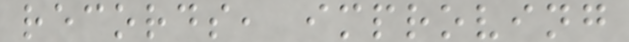records, improving
